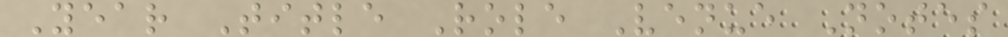Year Title Role Venue Notes
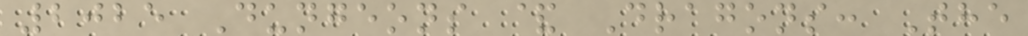2025 Dungeons & Dragons: The
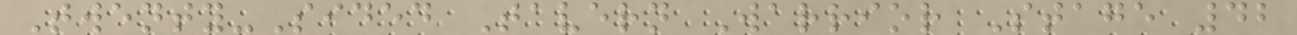Twenty-Sided Tavern Warrior Stage 42
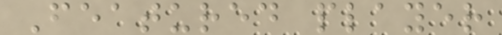Featured player
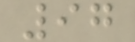97
